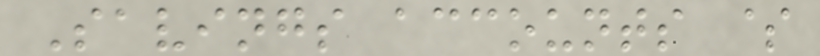Savings accounts $
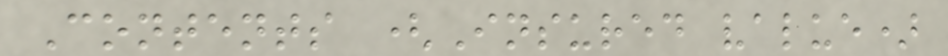Contents (Insured value)
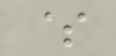$
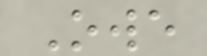Owe
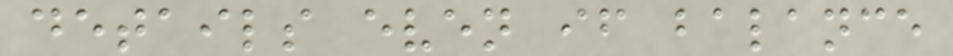details even if balance
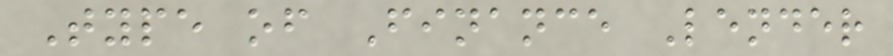Type of Finance Lender
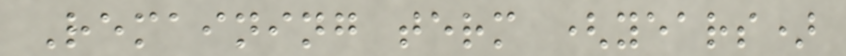Remaining term (years)
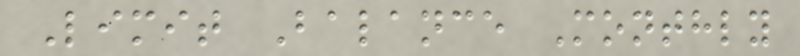Limit Balance Monthly
